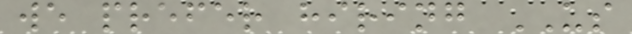we prefer hiring US
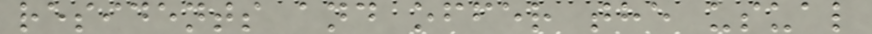residents and offer the usual
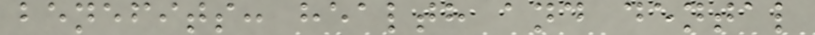benefits: health and dental
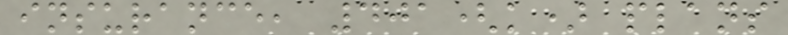insurance, 401(k) plans
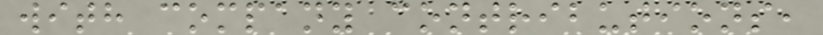with company contributions,
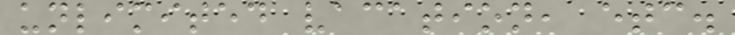unlimited vacation, etc.
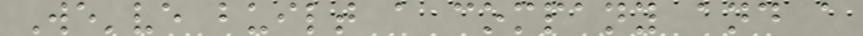We've built a company and a
